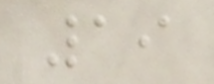19
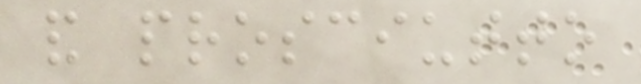and prosciutto
